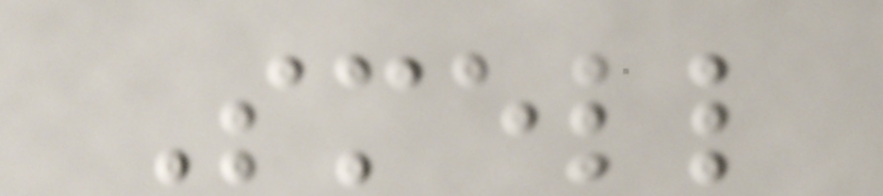Smell
